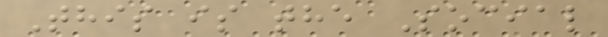This is the Social
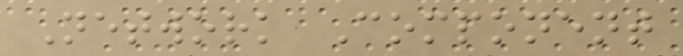Network Component
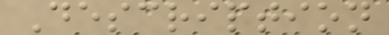Description
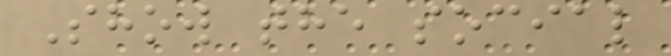Show the social
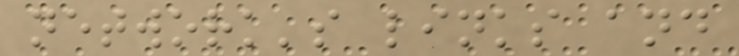network's links and
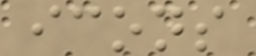icons
